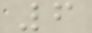6
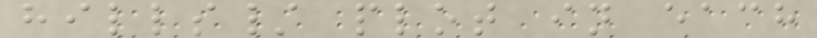hills/ plot in each
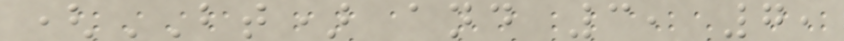(BT) and 3, 7,
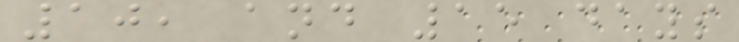10, and 15 days
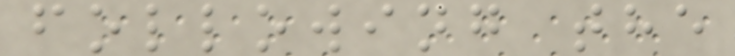following the
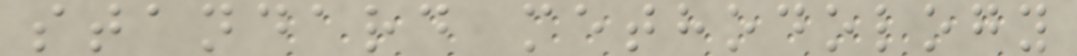standard methodology
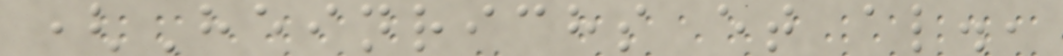(Heinrichs et al.,
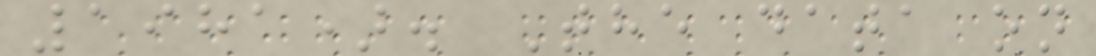1981). The data on
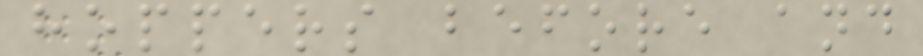hoppers before and
